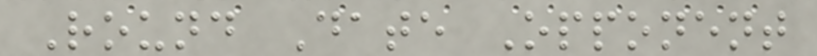Round Date Opponent
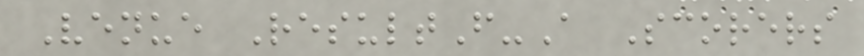Venue ResultF-A Scorers
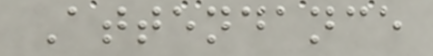Attendance
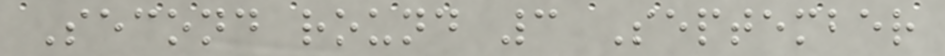Second round 3 September
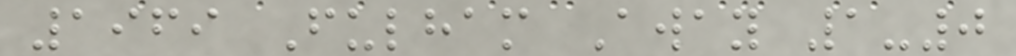1969 Fulham Away 1-0
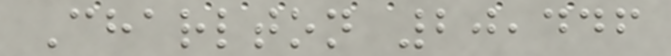Charlton 20,446
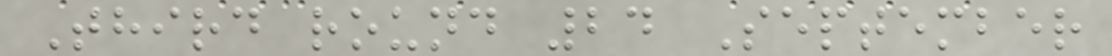Third round 24 September
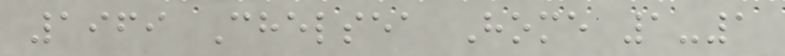1969 Chelsea Home 1-1
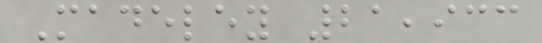Madeley 21,933
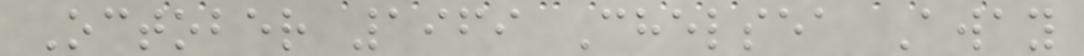October 1969 Chelsea Away
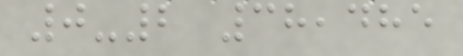0-2 38,485
